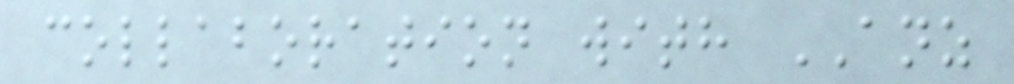collaboration with ANZ
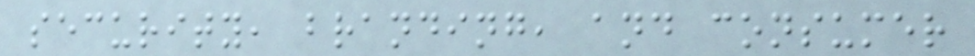security, branding, and consumer
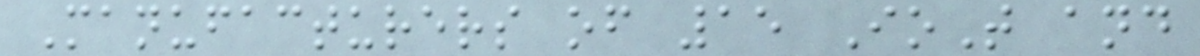Manufacturers of 15 IoT and
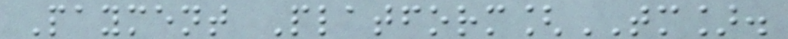Payment Platform[TM].
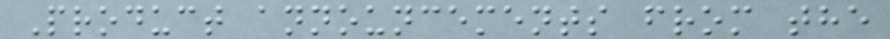Product announcements from the
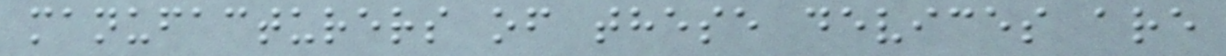manufacturers of these devices are
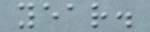year.
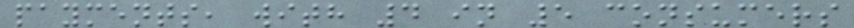payments, with 4 in 5 consumers
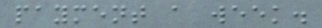payment a week.
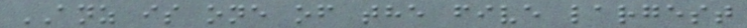ANZ is one of the five largest
